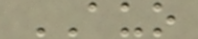AUO
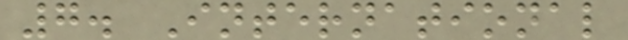7. International
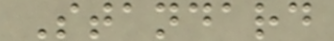Standard
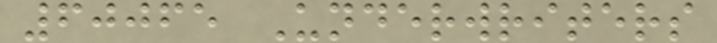60065 Underwriters
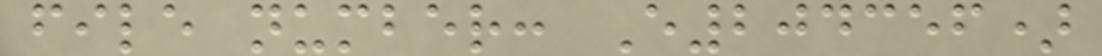file number: E204356)
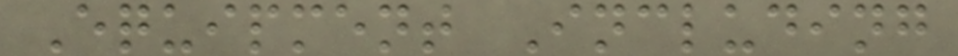Equipment Including
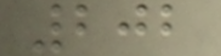202
